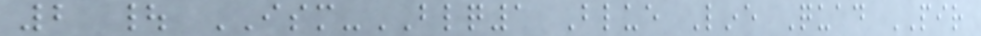2 | ISM-BLQ1 Blue Line Quad PIR
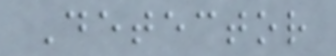Detector
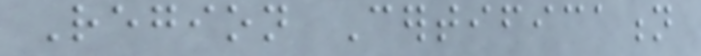Region Certification
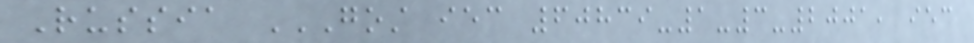Russia GOST IEC 60839-1-3-2001, IEC
